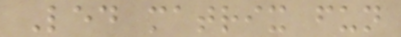Led matrix fun
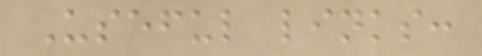Useful links:
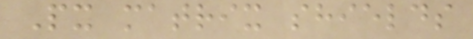Px matrix shields
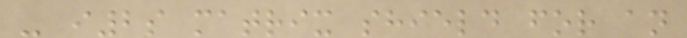- i2s matrix shield for an
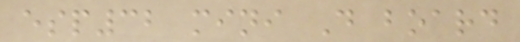esp32 mini D board
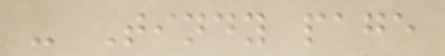- Tindy page
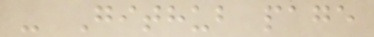- Github page
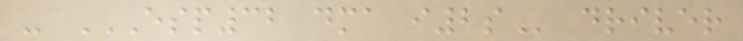- ESP32 DMA I2S driver
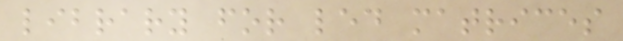library for led matrices
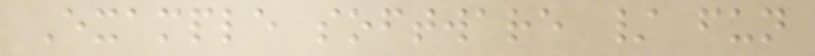Example software / fun
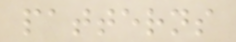patterns
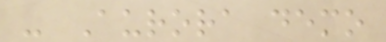- Aurora demo
